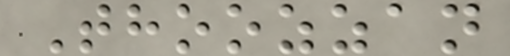Thoozzan
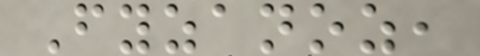Fyzanoz,
